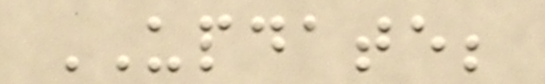UPDATE;
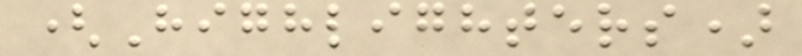(Highlighters)
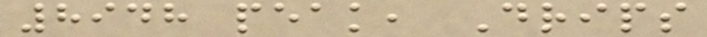8948 peak, Drips
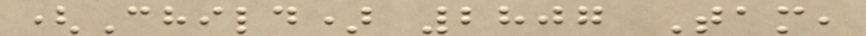(Child) 2807 Tam,
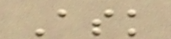Ask
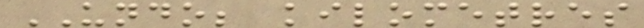UNDO; kilometres
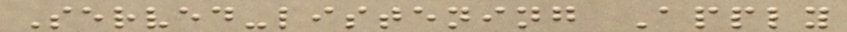Served-listening Apply
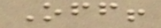Off!
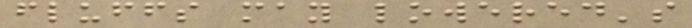fluffs may lowered's
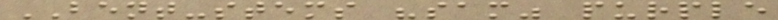BENT-stems "sam" purple
